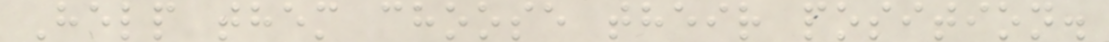Help them choose their position.
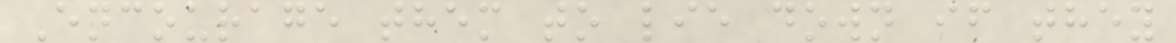Encourage them to lie down if they
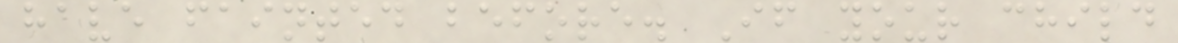have fainted before. If your child
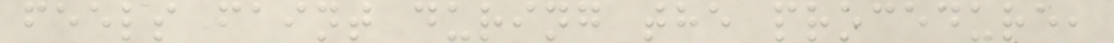feels faint during the procedure,
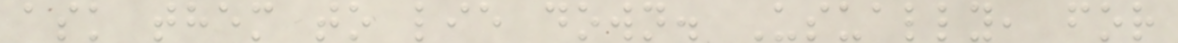ask them to lie down. Usually, for
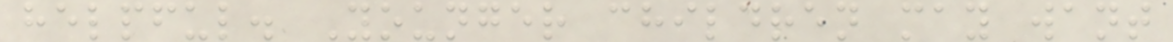helpful. Younger children may want
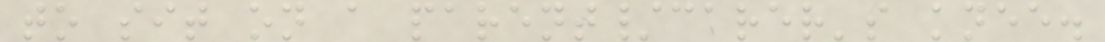to sit on a parent/carer's knee.
